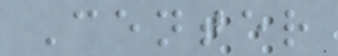Center
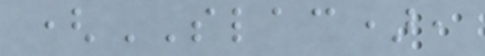(SLAC),
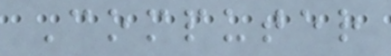Computer
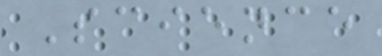Science
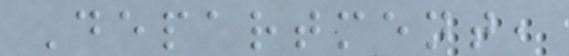Department,
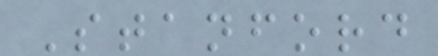Stanford
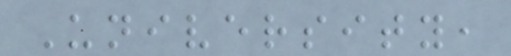University,
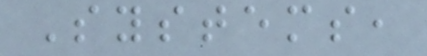Systems,
